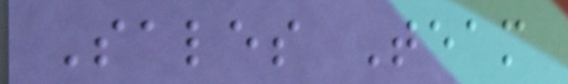Sales Team
